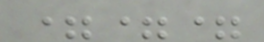===
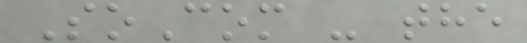SoCom - the
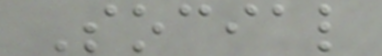Social
